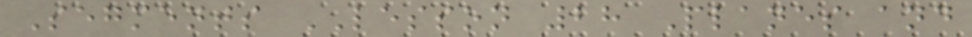Segments LESSON 28 Planes and
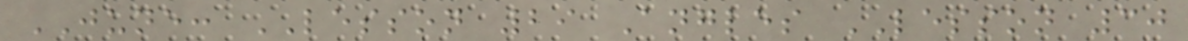JUNE: LESSON 29 Angles LESSON 30
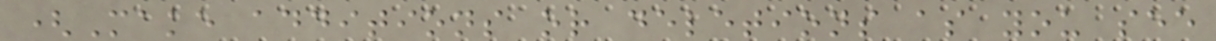(Make additions or deletions as you see
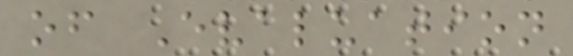of Evaluation
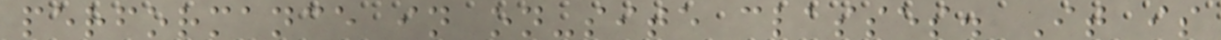performance in on-site classes. It is
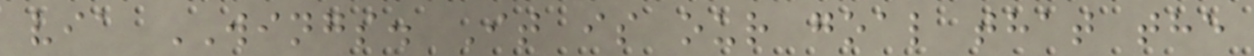via WINGS. It is our goal that the
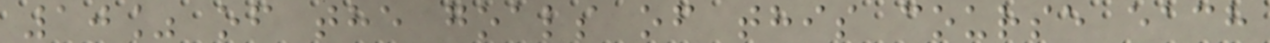10% of the goals of this course each
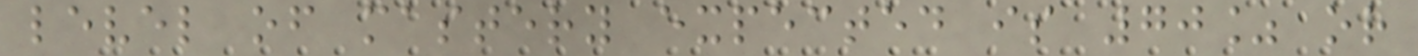level of mastery expected is 70% or
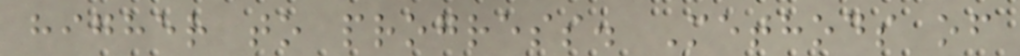higher to progress. Methods of
